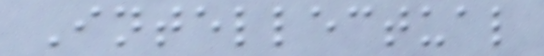Intellectual
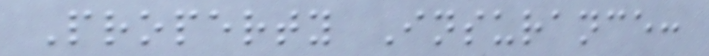Property Insurance:
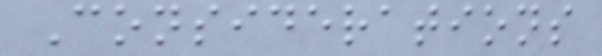Considerations
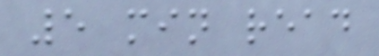5 min read
